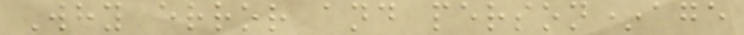Why error and person*age
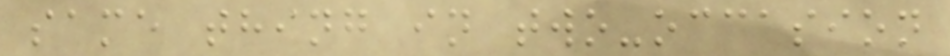same thing in two-occasion
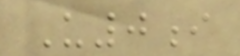U0i
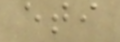eti
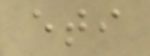eti
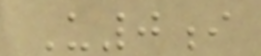U0i
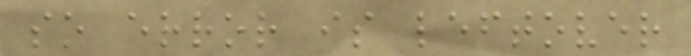so error is leftover
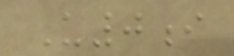U0i
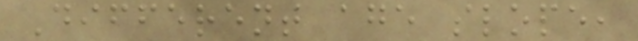Different age slope,
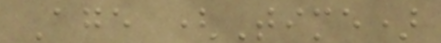Age (Time)
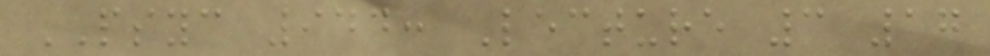PSYC 944: Lecture 3 17
